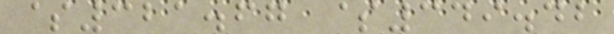$321.67 $349.42
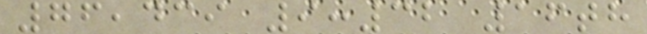76,439 9:32 16th
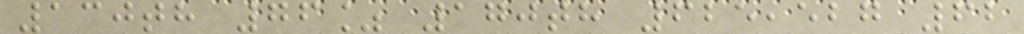130th 76% 170th 625,527 62
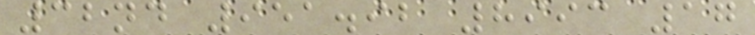32nd 951.92 8993 17
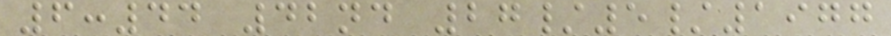6:44 42nd 27/5/1977
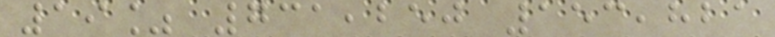19% 731,250 153,821
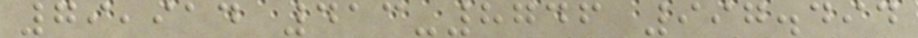79,914 413-8746 997.494
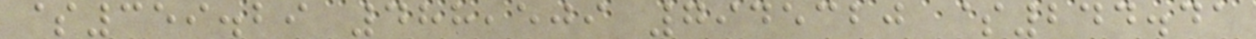$359.29 488,509 7945320 $244.41
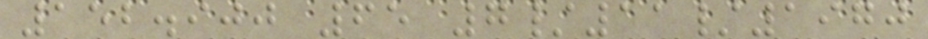152.900 65 7/11/1970
